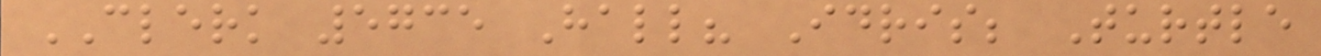CLERK 5735 Hall? Idris; Turtle
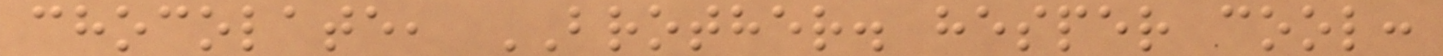chocolate, BROTHER. hesper cool:
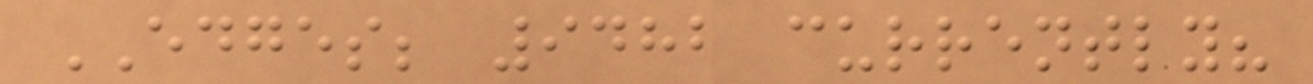EDGES; 9482 currently?
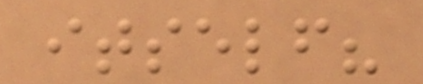itself?
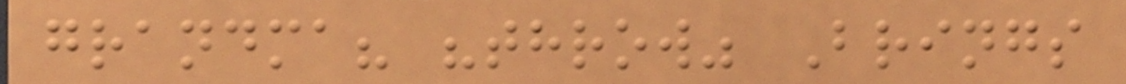grandma? "throw" Brings
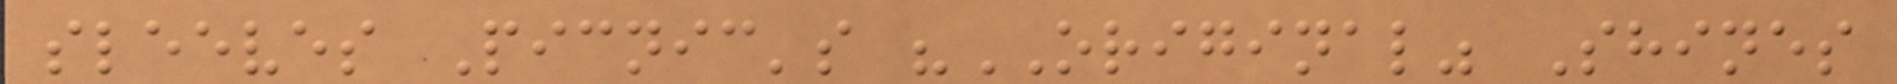sleeves Picnic's "ORIGINAL" Shines
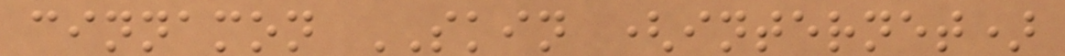cinnamon SKIN (internet)
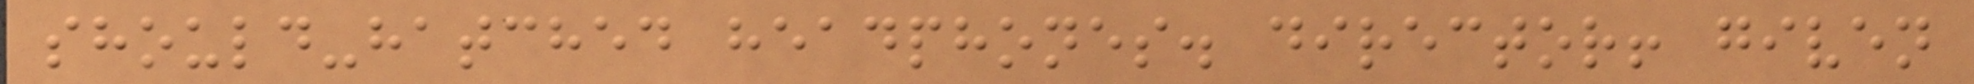should-hatched headphones. director! given
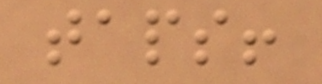taps!
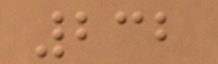232
